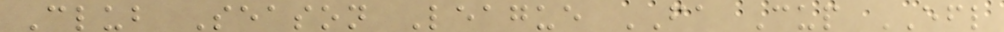Club Season League FA Cup EFL
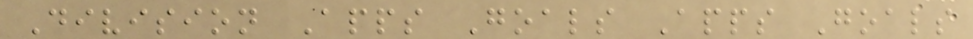Division Apps Goals Apps Goals
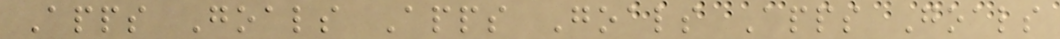Apps Goals Apps Goals Apps Goals
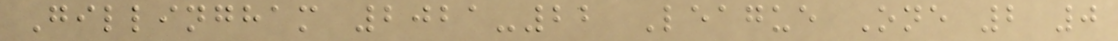Gillingham 2021-22 League One 2 0
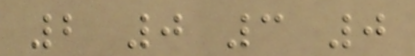2 0 3 0
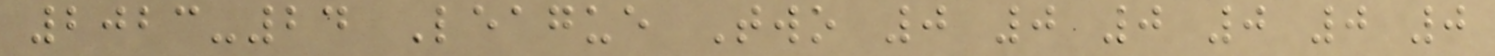2023-24 League Two 0 0 0 0 0 0
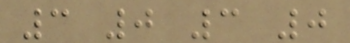3 0 3 0
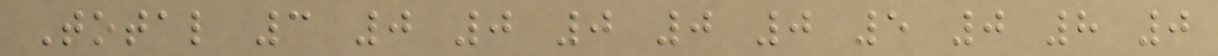Total 3 0 0 0 0 0 5 0 8 0
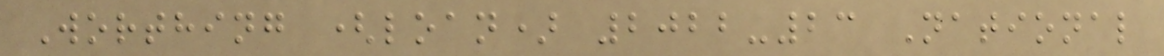Worthing (loan) 2022-23 National
